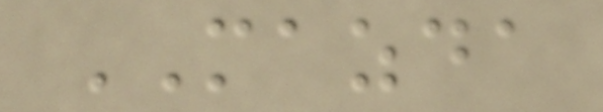MAZDA
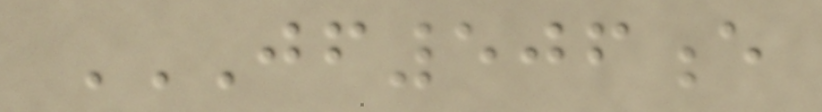JF506E
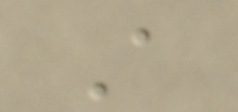A
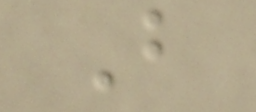B
